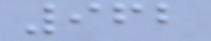962
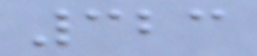323
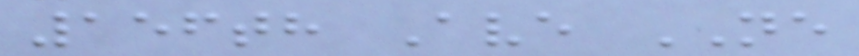156th Ave NE
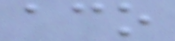aco
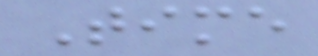Time
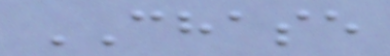CHASE
